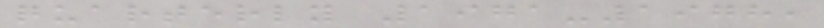quarterly 1971-1978,
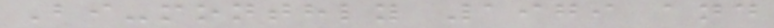Bi-monthly 1979 and
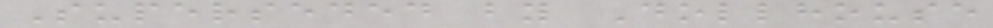Superseded by Dollhouse
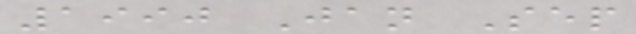1990 Jan Sep
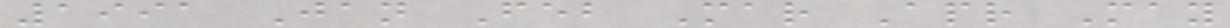1991 Jan Feb Mar Apr May
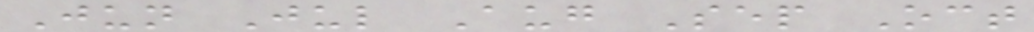Jun Jul Aug Sep Oct
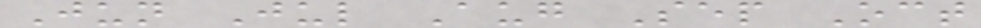Jun Jul Aug Sep Oct
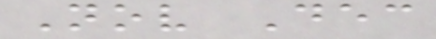Nov Dec
